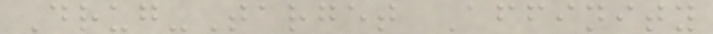Drug-Target Affinity
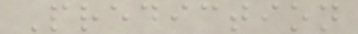Prediction
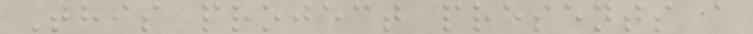This project presents a
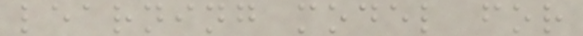learning model for
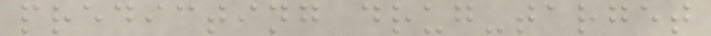predicting drug-target
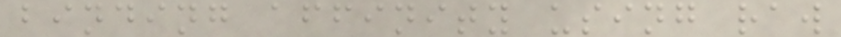binding affinity using raw
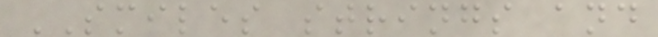SMILES strings and
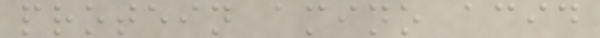protein amino acid
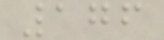176
